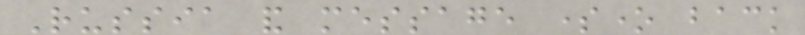Russia and message someone back
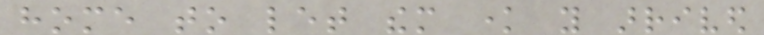home to let them know you arrived
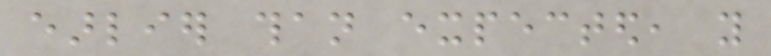earlier than expected, you
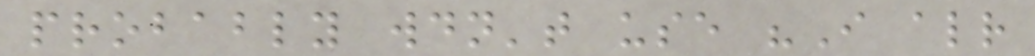probably wouldn't use "I already
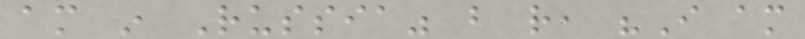am in Russia" but rather, "I am
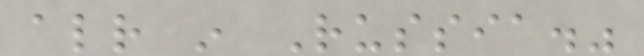already in Russia."
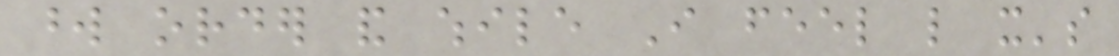word order and while I feel like it's
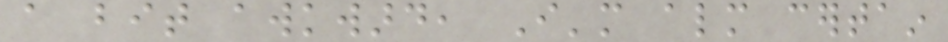a bit awkward, I'm almost certain
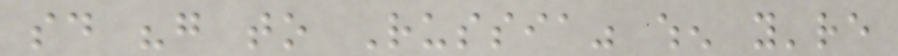said "go to Russia" when you're
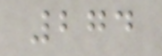274
